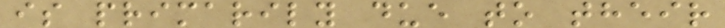is primarily due to their
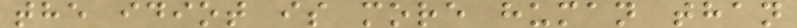the idiot is more human than
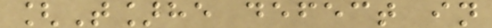[T]he defect in
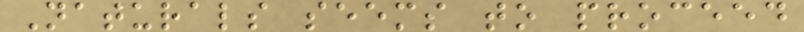Naturals seems to proceed
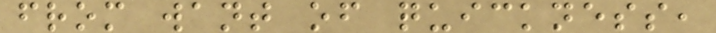from want of quickness,
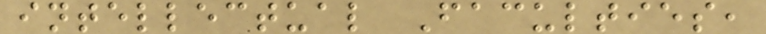intellectual Faculties,
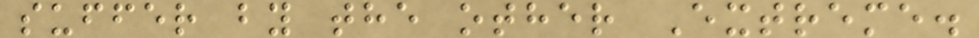suffer by the other Extreme.
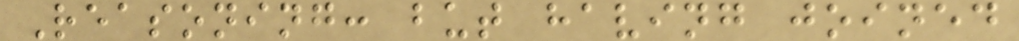Reasoning: but having joined
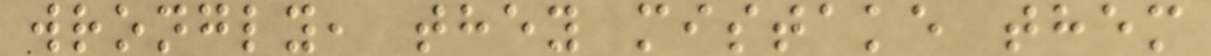wrongly, they mistake them
